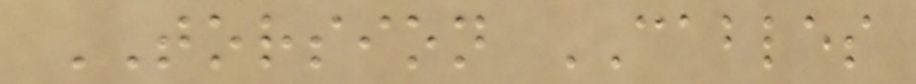TORSION CABLES
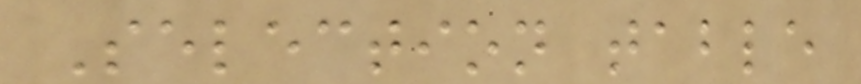Selection table
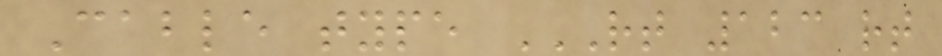Cable type RT 123 RT
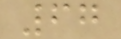67
